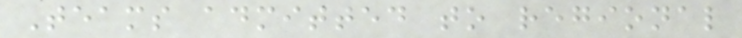Teams admitted to regional
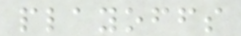playoffs
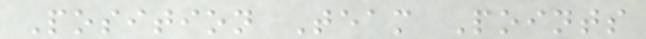Position Team Points
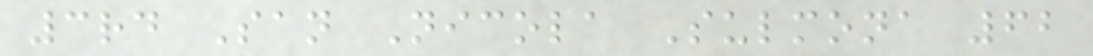3rd San Nicola Sulmona 62
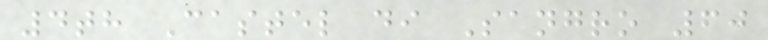4th Castel di Sangro 60
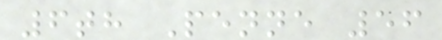6th Penne 56
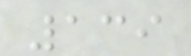139
